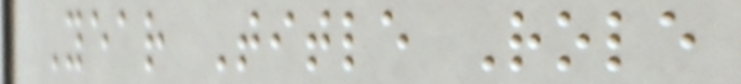Year Title Role
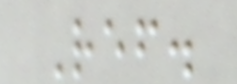Ref.
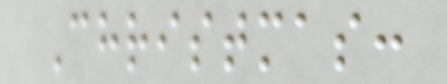Christmas:
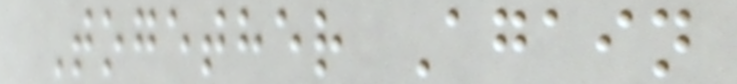Together Again
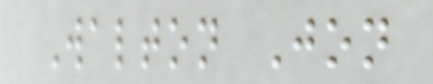Walton Jon
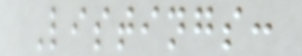Listings:
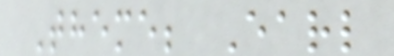Theme; Earl
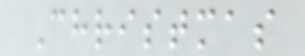Christmas
